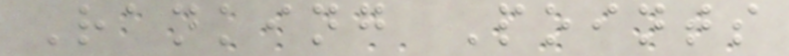Ranking Points
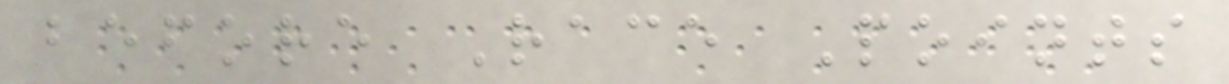before Race Points
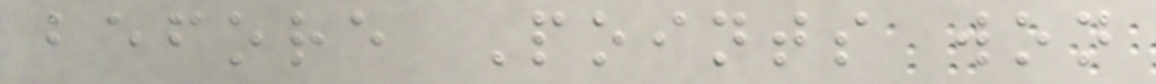before Points won
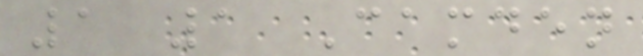1 1 Camden
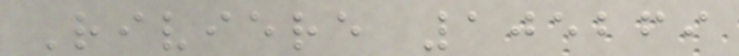Riviere 105269
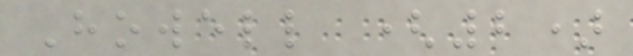Howell (2)
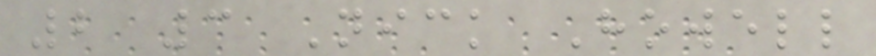2 3 Nick Howell
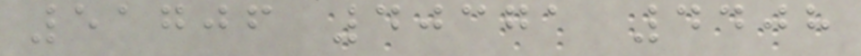51706 40371 4408
